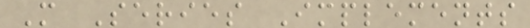M Series Implements
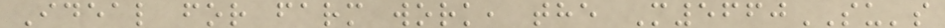Ideal for farm work, the M5660SU's
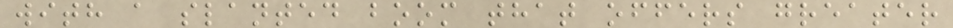with a slanted boom that offers greater
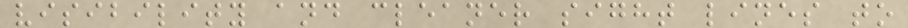visibility and cleaner sight lines to
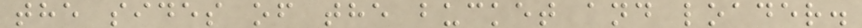the sides of the bucket and loader.
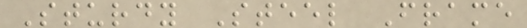Sturdy Steel Frame
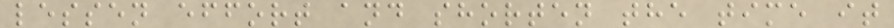lessen effort and shorten the time it
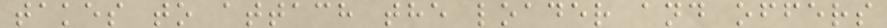takes to attach the loader and offers
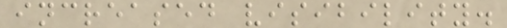increased visibility.
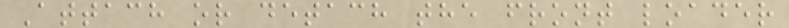Attach or detach the front loader
